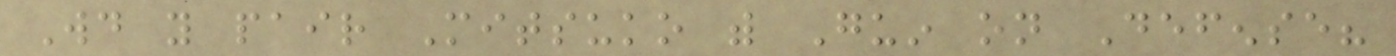Would you pair Mitsuko with Guin on Defense?
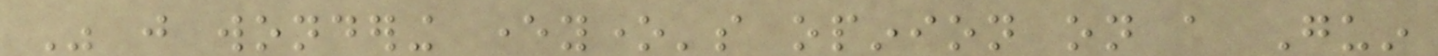Was just wondering everyone's opinion on a Guin
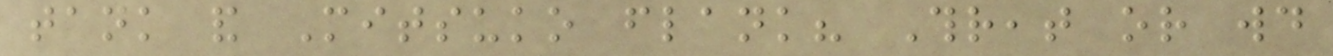tank and Mitsuko flank? Threat or would
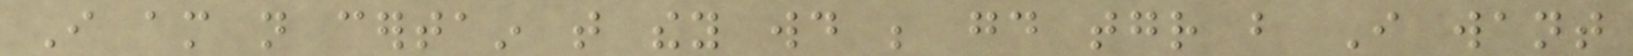I am not certain that they would be good together but I want
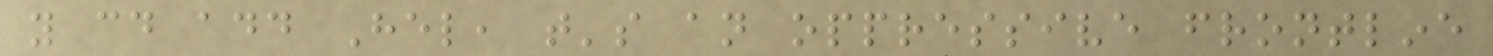you could add Hel, that's an oppressive frontline
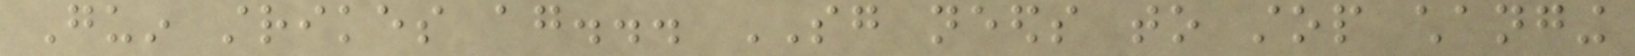Guin strikes again... SG needs to stop changing
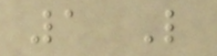1 Like
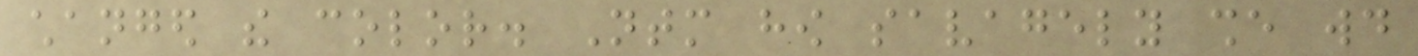changed the color. Ntm how savagely she would
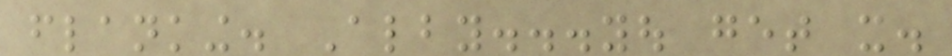flanking. Alby...you get it.
